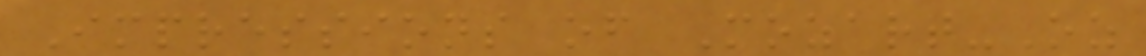Impressions of Mozart-Oz
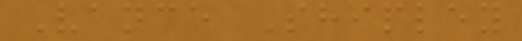Vance Shipley
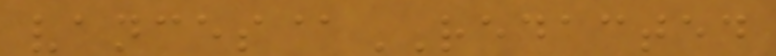vances@REDACTED
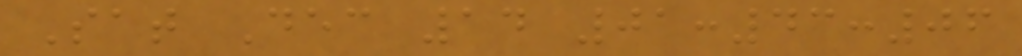Sat Dec 14 01:43:06
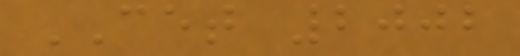CET 2002
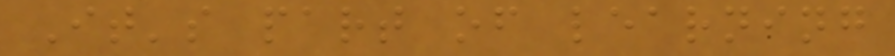It's part of learning
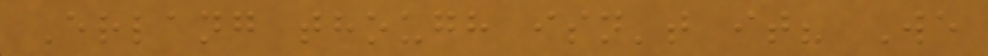Erlang though isn't it? We
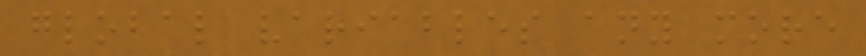global variables any more
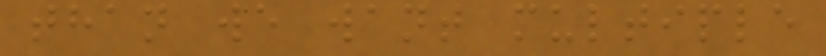than we want multiple
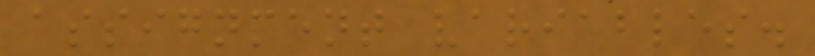assignment variables.
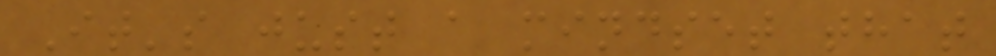It's just a mindset that
